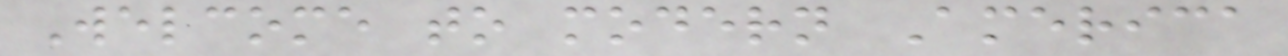Welcome to modern America
